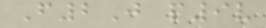F2J p9v
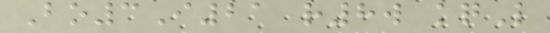Bo3I21 r8w kqL
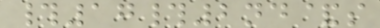#17#2nd&s
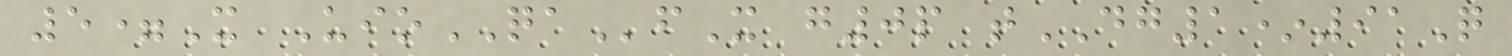5=X UioQAfX g0p tDG1*91Q
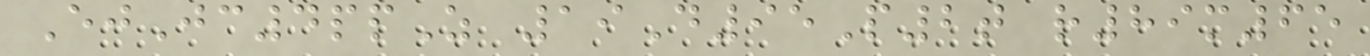EjJc4ppZ 19D95P2t r89m65
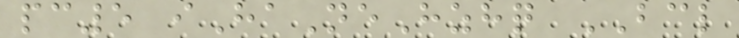pc5 iHaNeHzhq BCL
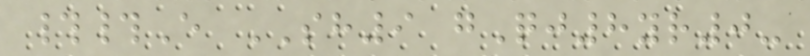##E SH9 gQj8yr0-
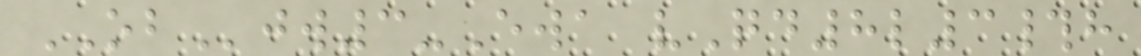OBjw3-Ewa vQd8l3#h
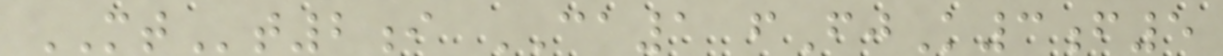MTt2i CA1 fFjK3f5
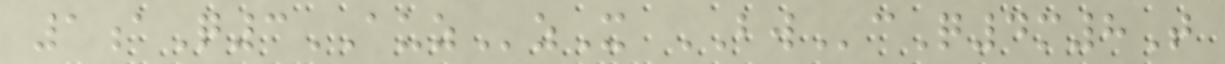1aQ3AUZzX BWcQ4m8T
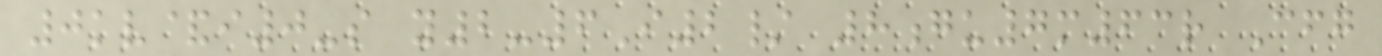0kv&i0-s y2-6I2/ 8gu7m63r Cfg
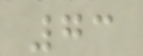73
